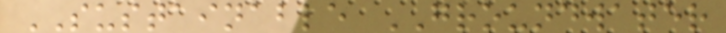SUSTAINABLE GROUNDWATER
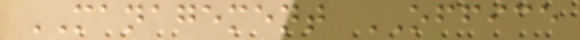MANAGEMENT OFFICE
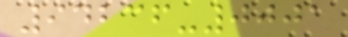94236-0001
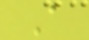A
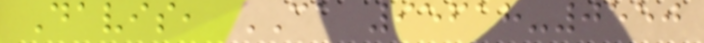Davis, CA 95618-0550
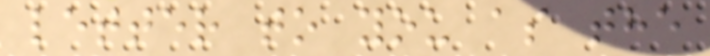letter to you as the
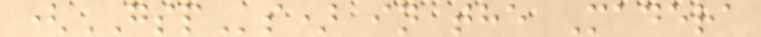(GSPs) in the Madera
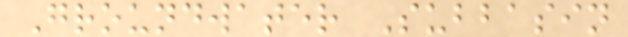Groundwater Subbasin
